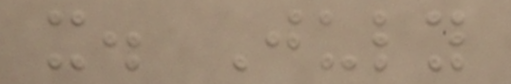x. July
